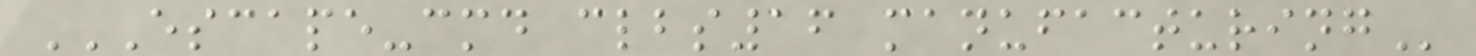ESCAPE-CMD CLBS16 MANUFACTURING
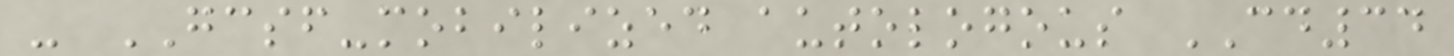- GCSF-mobilized autologous CD34
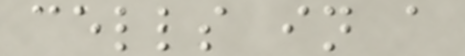cells in a
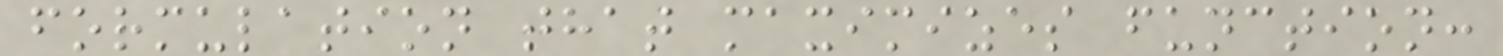formulation that maximizes function:
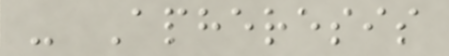- Apheresis
